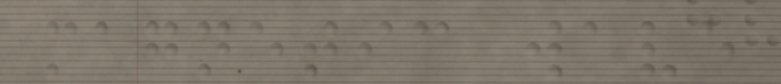magnetic wave
